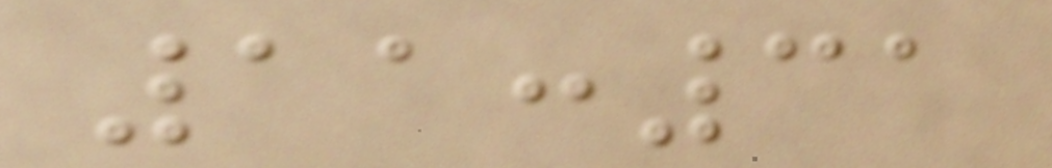11:31
